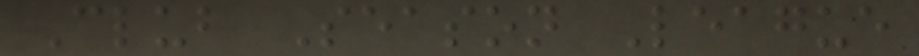Club Season League
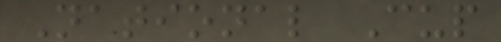National Cup
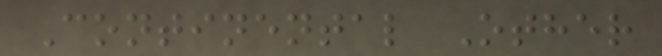Continental Other
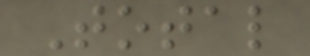Total
